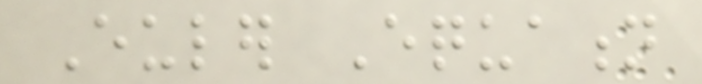Euler Equation
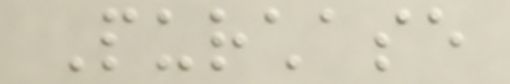Purchase
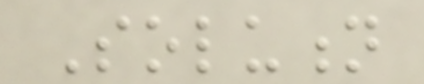Solution
